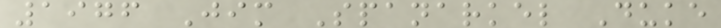1976 Jim Spanarkel Duke
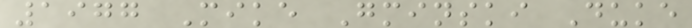1977 Mike Gminski Duke
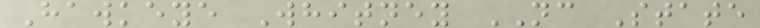Hawkeye Whitney NC State
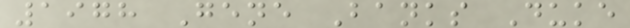1978 Gene Banks Duke
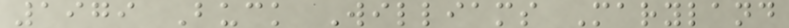1979 Buck Williams Maryland
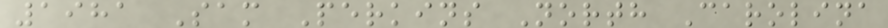1981 Sam Perkins North Carolina
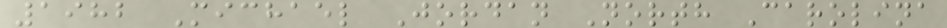1982 Michael Jordan North Carolina
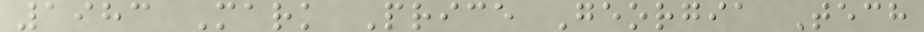1983 Mark Price Georgia Tech
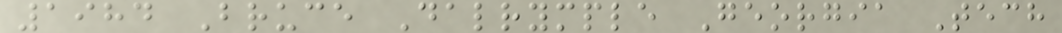1984 Bruce Dalrymple Georgia Tech
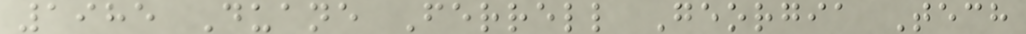1985 Duane Ferrell Georgia Tech
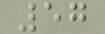57
